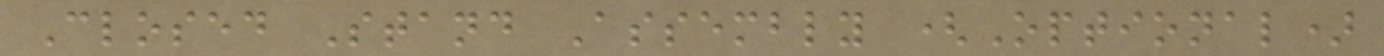Closed Stand Assembly (Optional)
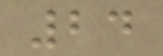24
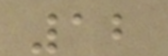12
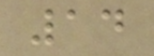14
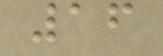16
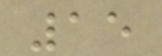15
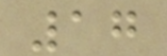17
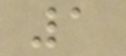1
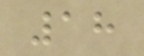18
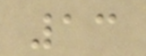13
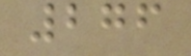276
